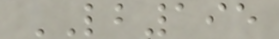LB195
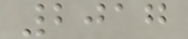2017
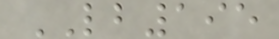LB195
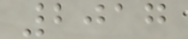2017
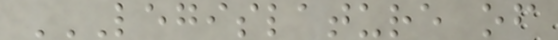LEGISLATURE OF
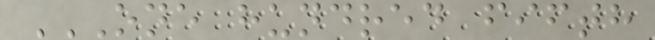ONE HUNDRED FIFTH
